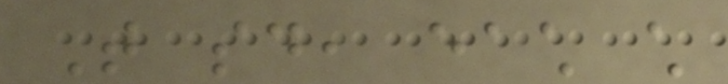That said, each child
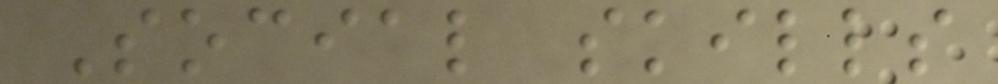Social skills
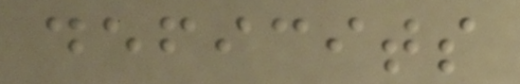deficits
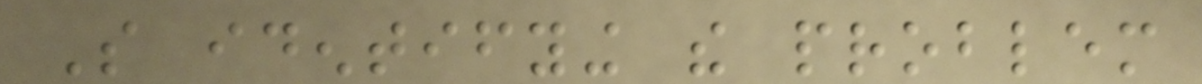So identifying the problem
